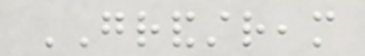GRANDSTREAM
